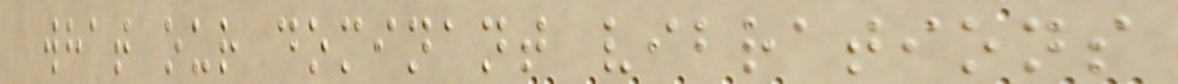what our dominant vibrations
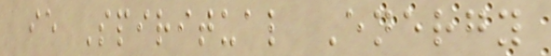ie Spiritual Energy
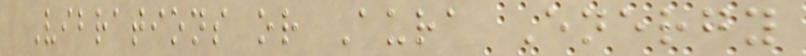Vibrations or Aura Energy
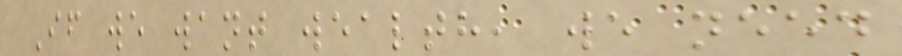If we want wealth, we need
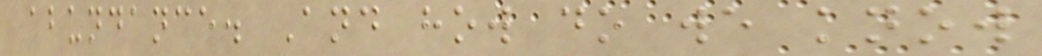abundance. And how do we know
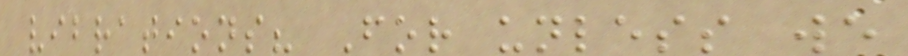vibrations? For unless we
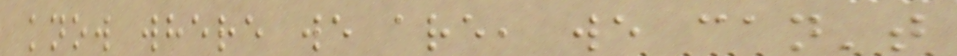know where we are, we can't
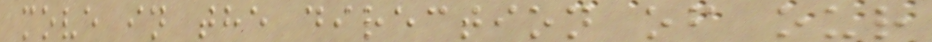move in the direction of our
